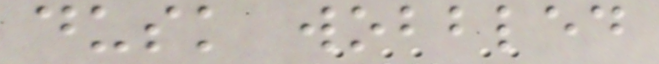dusk wobbled
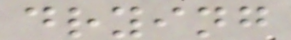drying
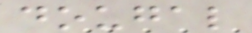dougal
